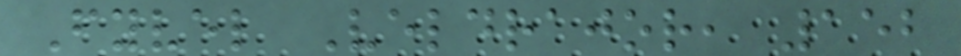Fyvel Veldrajor, 152
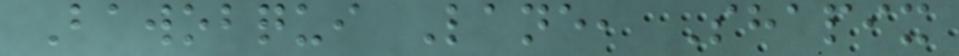Bawobqui Lane, Shapix
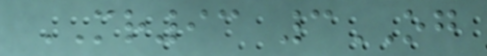MR93 3OG
